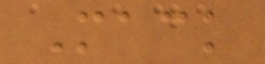Mack
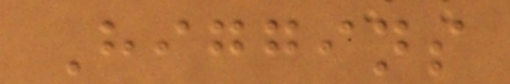Higgins
